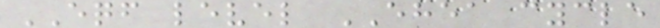EQF level EHEA cycle
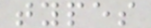types
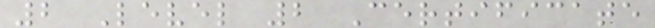2 Level 2 Certificate
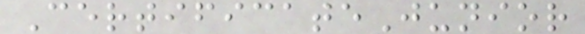CertificateJunior
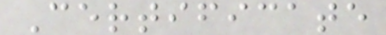Certificate
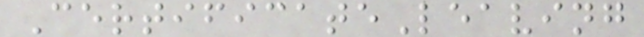CertificateLeaving
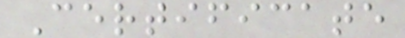Certificate
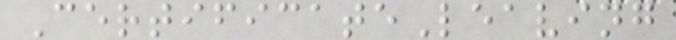CertificateLeaving
